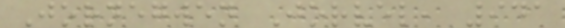Jornegwen Jorvel, 941
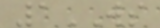1WS
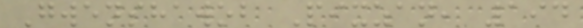Gwenshawob Pixzan, 194
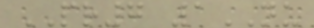PR7 1NU
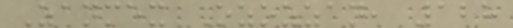Zanmex Ozozzan, 128
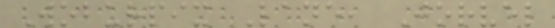Woburpix Lane, Jorvel
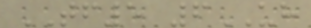TF5 6UH
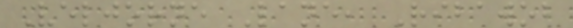Veljorne Lane, Ribawob
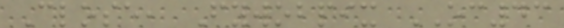Close, Fywobpix OC43
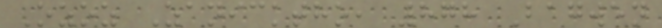Ozoz Zanicktho, 878 Bagwen
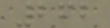262
